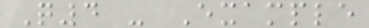Q4 - Example
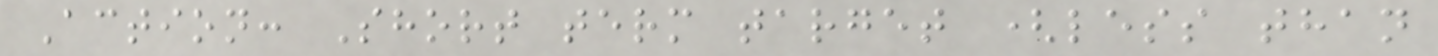Action: Short term target (less than
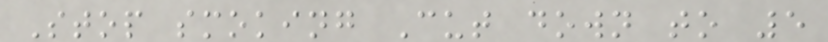Stop smoking Cut down to 5
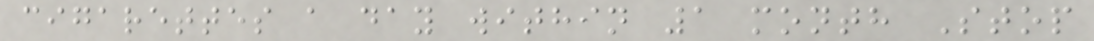cigarettes a day within 1 month Stop
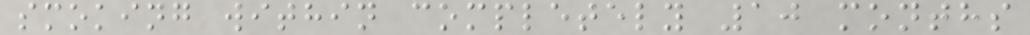smoking within completely 10 months
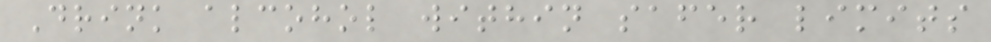Drink alcohol within safer limits
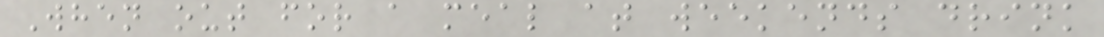When out for a meal at weekends drink
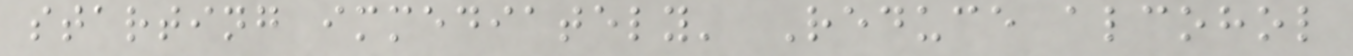starting immediately' Reduce alcohol
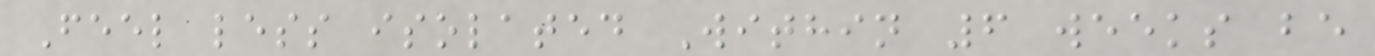Feel less isolated Within 6 weeks be
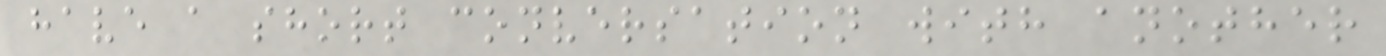have a short conversation with another
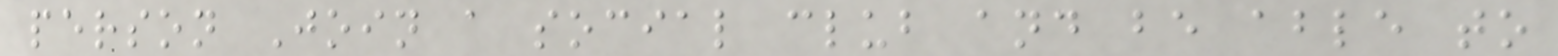person Join a social club and be able to
